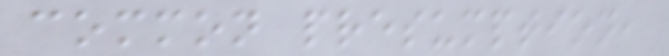common presumption,
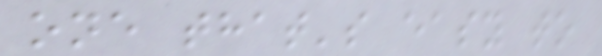one that's easy to
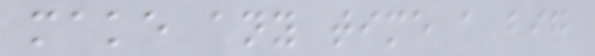make any time a big
